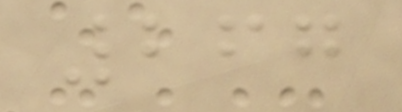267
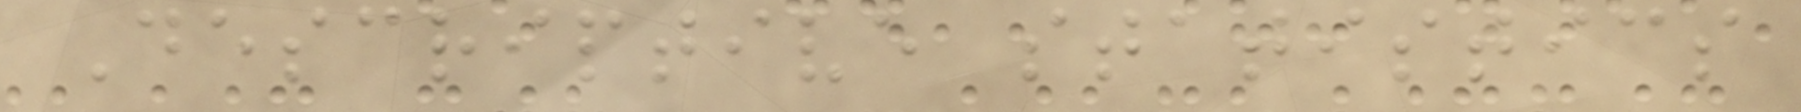Descriptive statistics
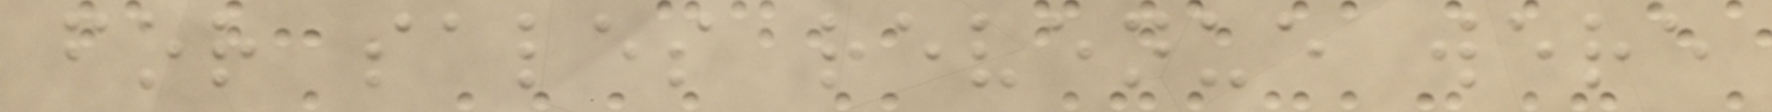for sales revenue were
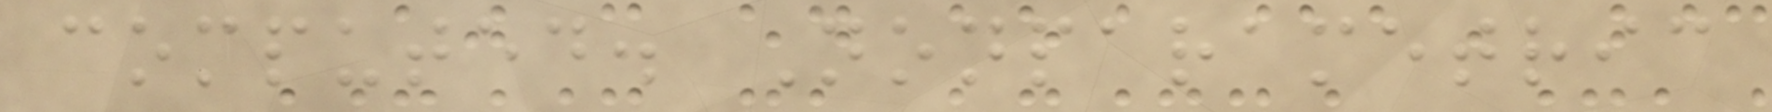computed. Nonparametric
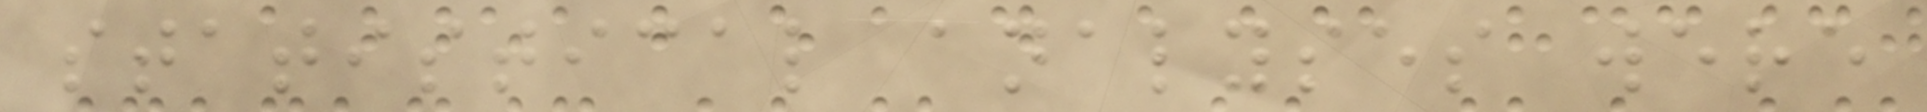statistical analyses were
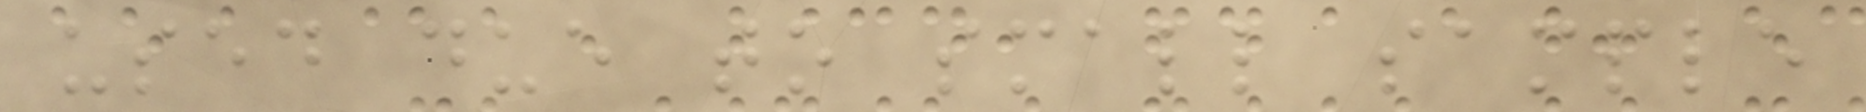used due to small sample
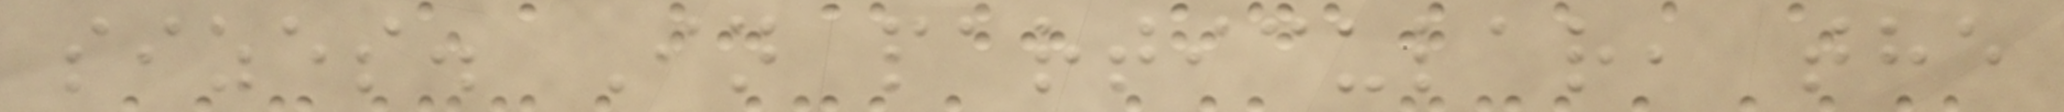sizes. In particular, the
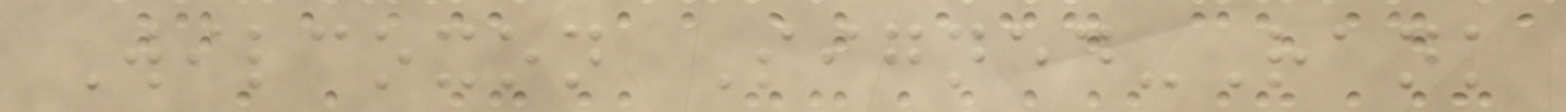Wilcoxon Signed-Rank
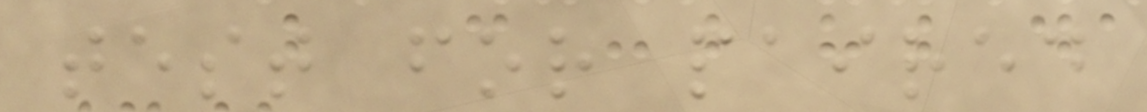test for paired
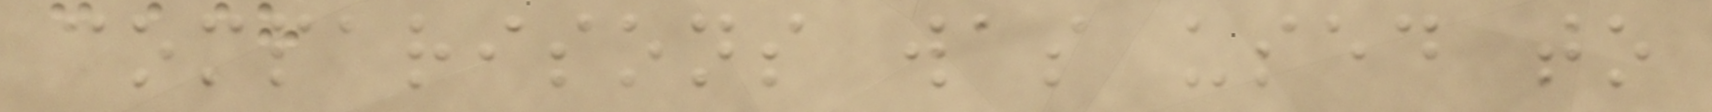comparisons was used to
